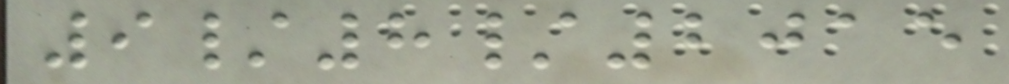9/8/2015
